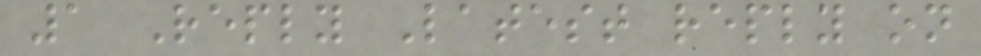1 Reply Latest reply on
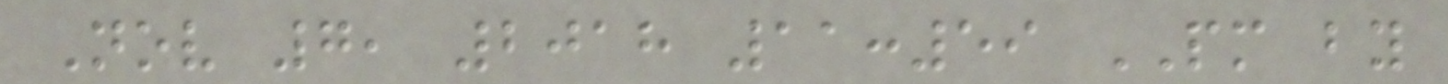Nov 7, 2018 11:59 PM by
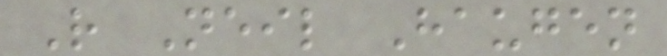R Neil Haugen
